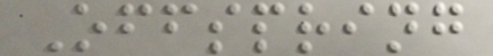Offspring
